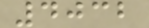4032
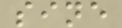sine
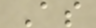As
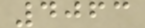4063
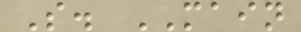S. MAIN
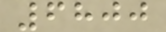6800
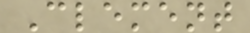Clement
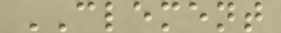CLEMENT
